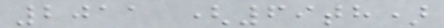2011 (69th)
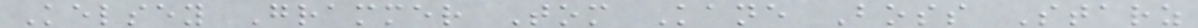Kelsey Grammer Tom Kane Boss Starz
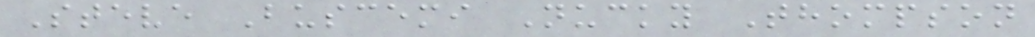Steve Buscemi Nucky Thompson
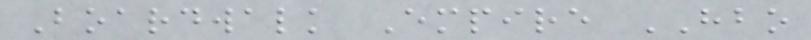Boardwalk Empire HBO
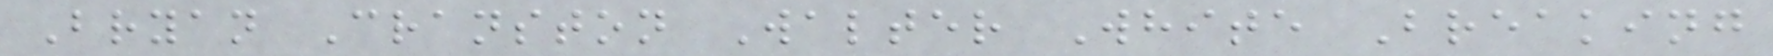Bryan Cranston Walter White Breaking
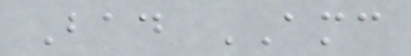Bad AMC
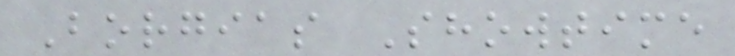Borgias Showtime
